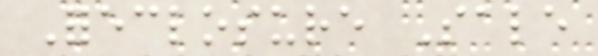Foreclosure Sale
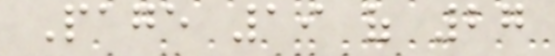Page 19 of 27
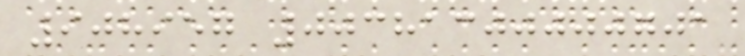908957 00381300000701
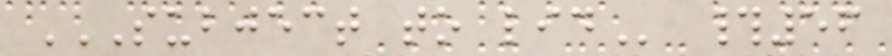SUBJECT TO LID #56
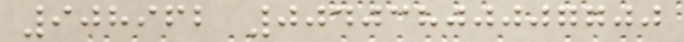908962 00403800007700
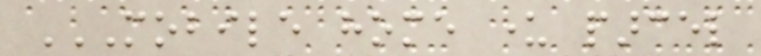MOBILE HOME UNDER PARCEL
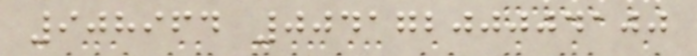908964 00417200004100
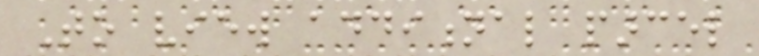To view additional parcel
